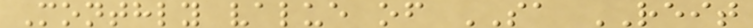Monthly value of SA REIT
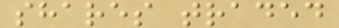shares traded
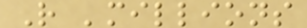R 'millions
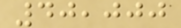40,000
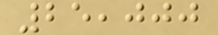25,000
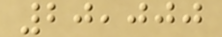20,000
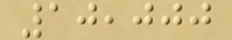10,000
